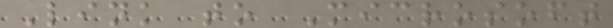Link to Microsoft
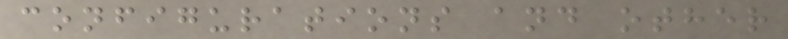configurations and other
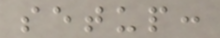setup:
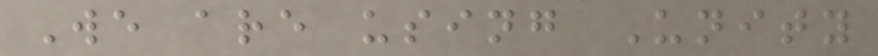We are using Unity
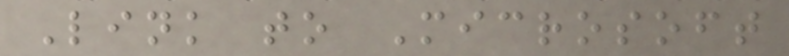Link to Microsoft
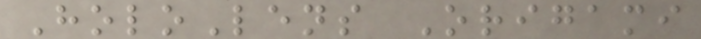HoloLens Origami
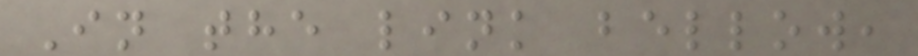In the link bellow,
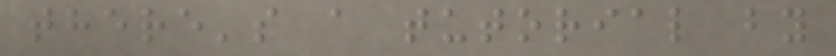there's a tutorial by
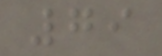79
